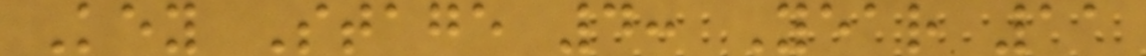Key Stage 4: Year 11
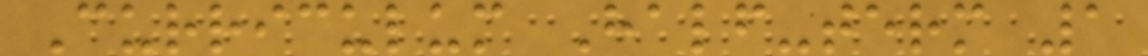Curriculum Half-term 1
